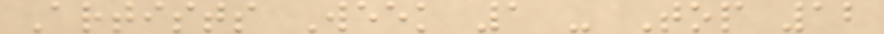Artists Week 1 - Top 12
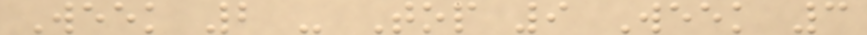Week 2 - Top 9 Week 3
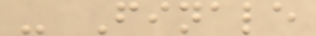- Finale
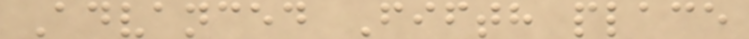Advanced Fifth place
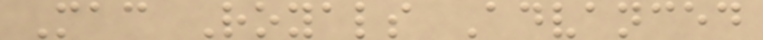Mac Royals Advanced
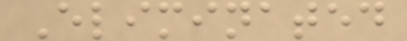Eliminated
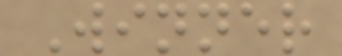Winner
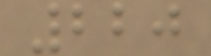220
